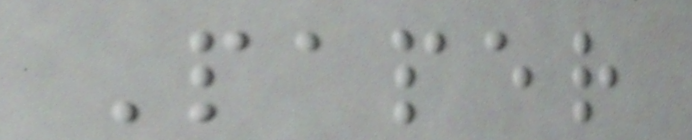Paper
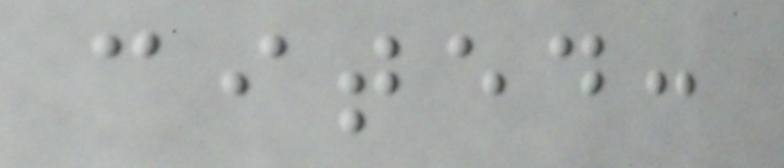cited:
